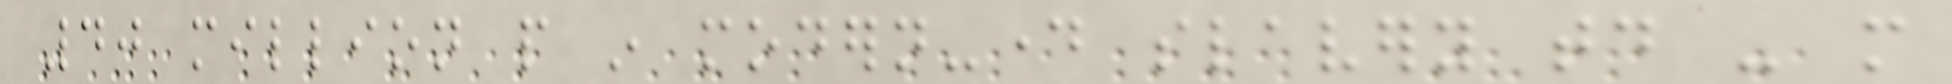40 million people in modern-day slavery today - more
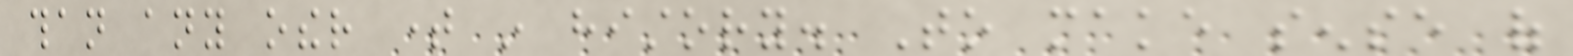than any other time in history. To make sense of
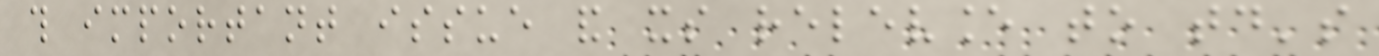this important issue and its relevance to today's
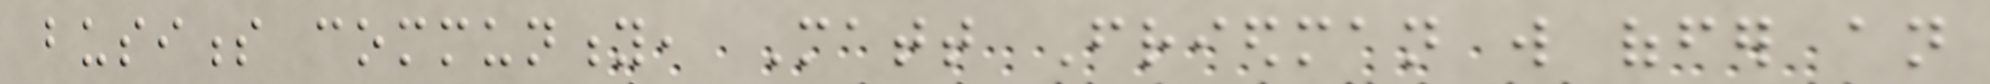business community, Matt Friedman will offer an
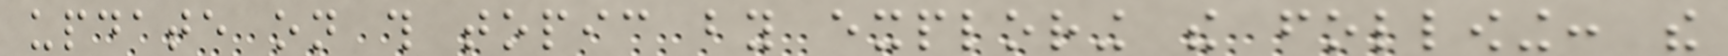update on this topic by exploring the following: the
